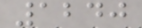1240
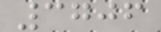3706
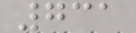731
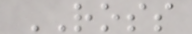ROSS
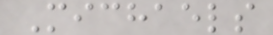Michaels
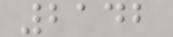2142
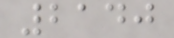2140
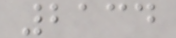2134
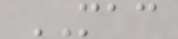MAC
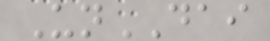UnDAI
